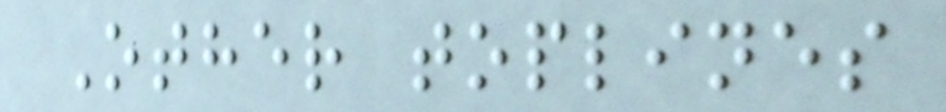Other toplines
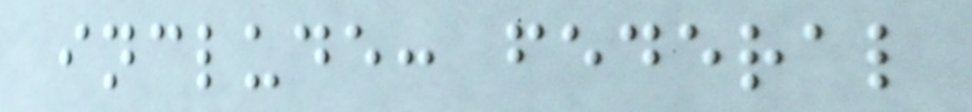include: federal
